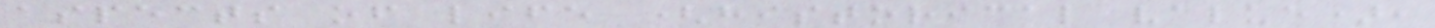aspects of life (historical value),
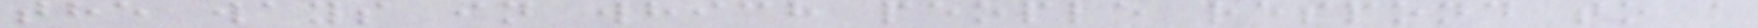the ways in which people respond to a
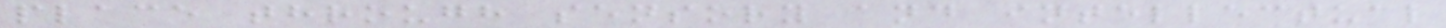place through sensory and intellectual
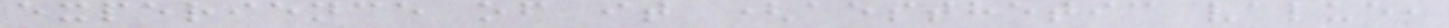experience of it (aesthetic value,
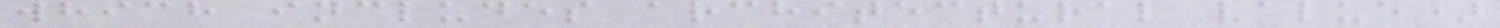which includes architectural value)
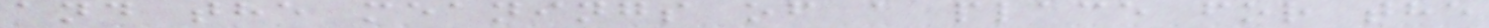and the meanings of a place for the
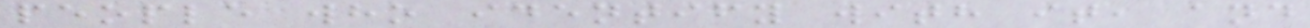people who identify with it, and
